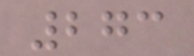273
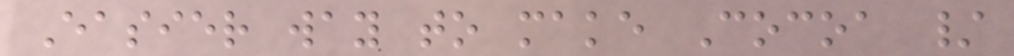Easier way to make Cocoa /
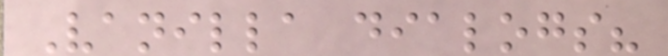Vanilla dialogs?
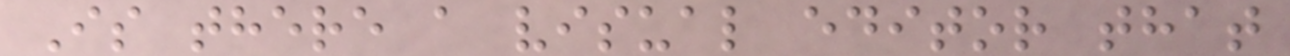Is there a visual editor that
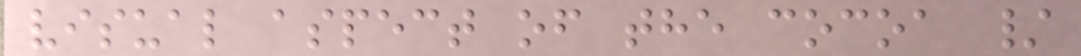visual aspect of the cocoa /
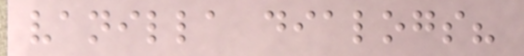vanilla dialogs?
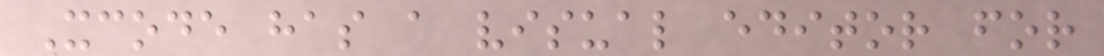Xcode has a visual editor for
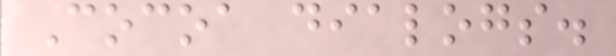Cocoa dialogs.
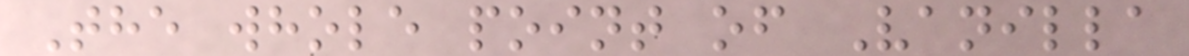The whole point of Vanilla
